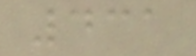431
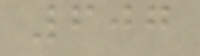607
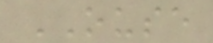OUSE
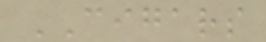CIGARS
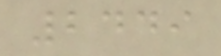2449
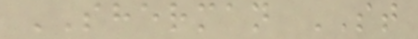SHERMAN ST
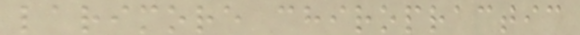larimore chiropractic
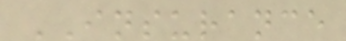INSURANCE
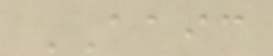AAIC
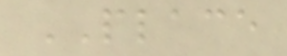PLACE
